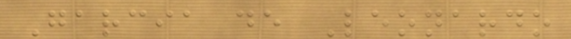Garcia de Leonardo
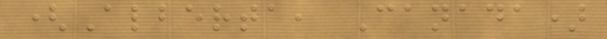(Alberta, Canada)
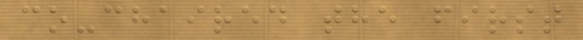co-chaired the first
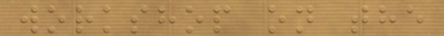workshop on the
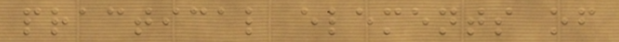practical elements of
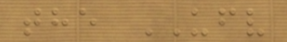the UFV
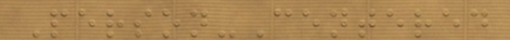Person-Centered
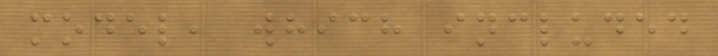model, which included
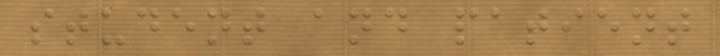student and patient
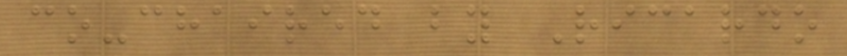co-chaired by Ricardo
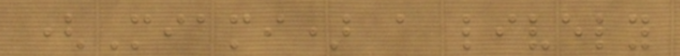(Miami) a lively
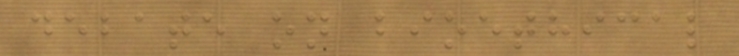debate on bioethical
